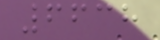6638
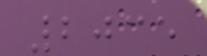2035
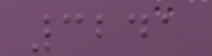3241
